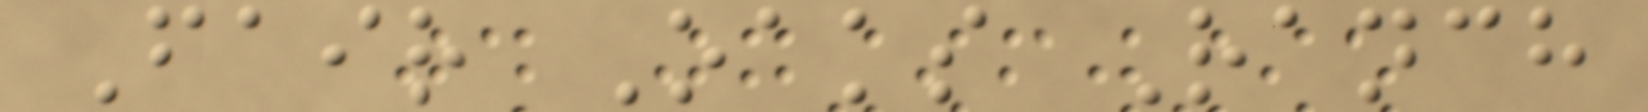Fair Oaks Ranch
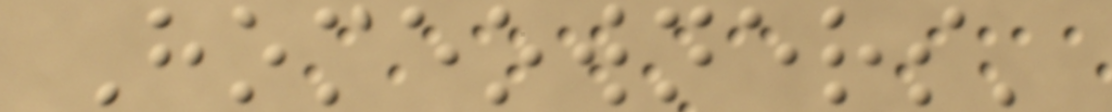Homeowners'
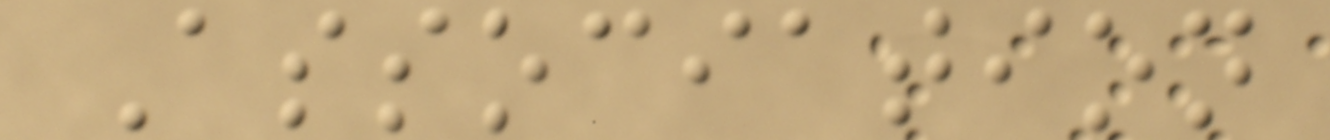Association
